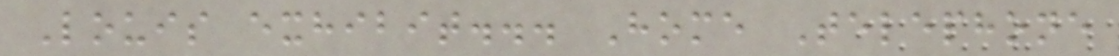Louis exhibit... Home Telephone
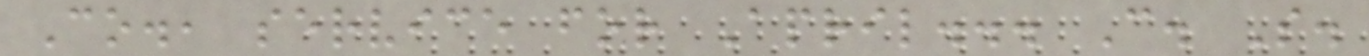Co., service for April... C. S.
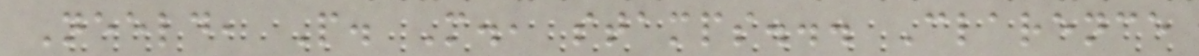Neeld, P. M., stamps... Clarence
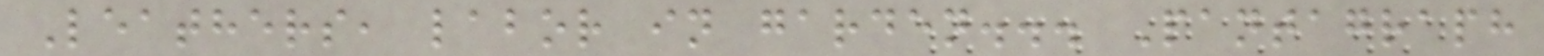Leathers, labor in garden... Pantagraph
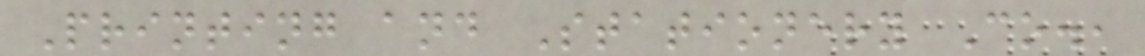Printing and Stationery Co.,
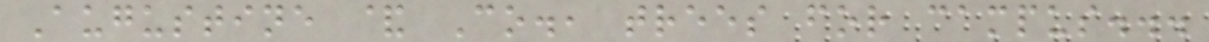Augustine & Co., trees for campus...
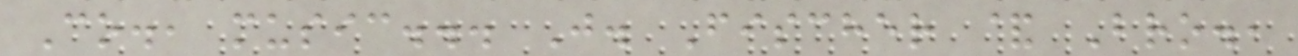Co., music... J. Fischer & Bro.,
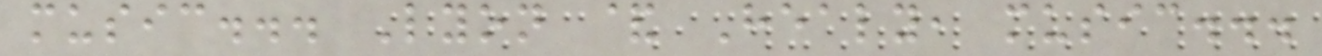music... Lyon & Healy, music...
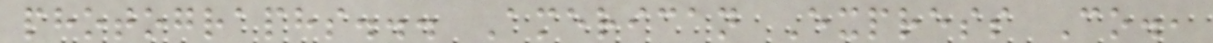photographs... American Express Co.,
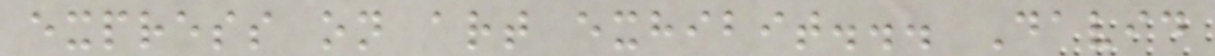express on art exhibit... David
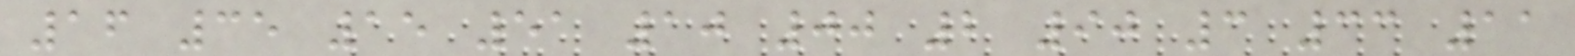16 35 15 51 10 00 2 90 3 33 11
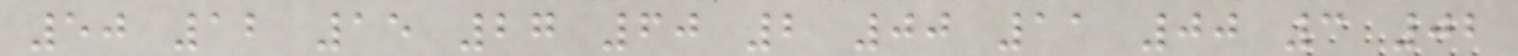50 12 15 27 60 2 00 11 00 3 02
